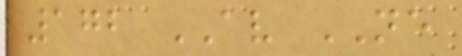172 AV NE
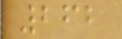262
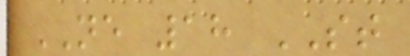NE 18 ST
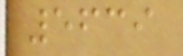5639
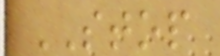STOP
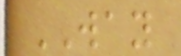WAY
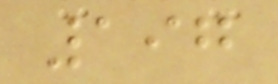197
